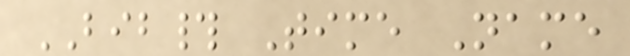BIB# Time Name
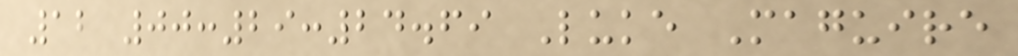12 00:29:24.69 Luke Maguire
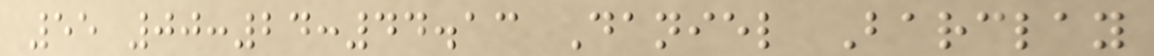55 00:24:44.13 Daniel Barclay
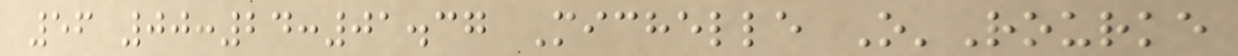56 00:24:01.37 Michelle O'Rourke
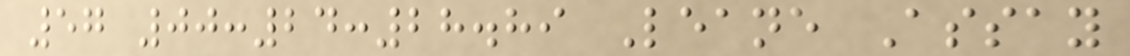57 00:24:28.89 Leane Assay
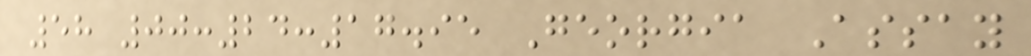58 00:24:17.95 Georgia Assay
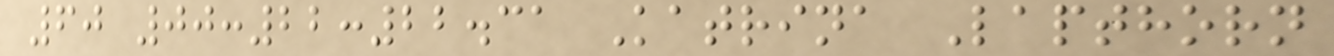60 00:22:22.31 Katrina Lapthorn
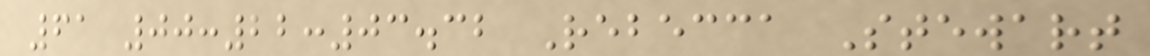61 00:22:03.32 Rebecca Stewart
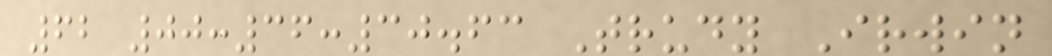62 00:36:30.63 Trudy Irwin
